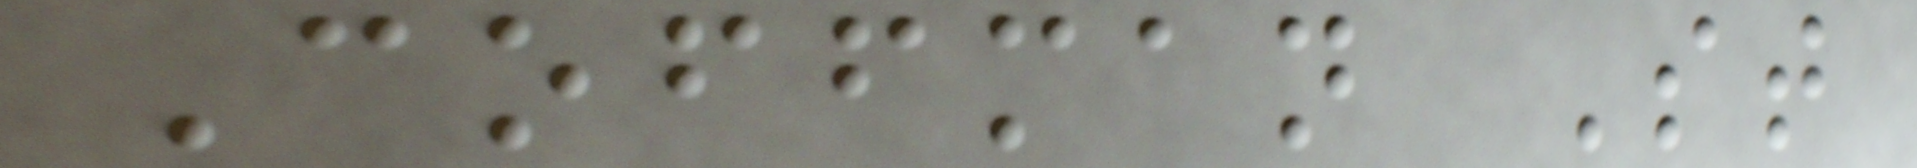Coffman St
